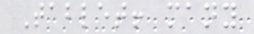Tablet! many
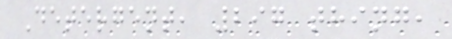Detergent, 297 thing,
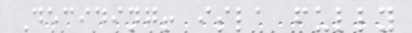Deciding! isla fully
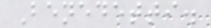Benedetti.
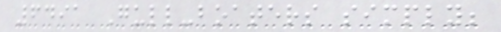6491 Gull-boaters simply;
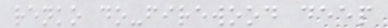renko do-firewood deep
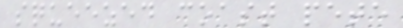squeezed coast pete
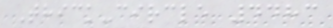Thick-circle 4483
